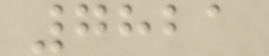7821
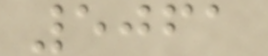5061
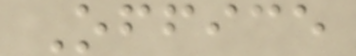Office
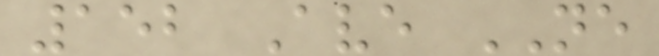152 Ave NE
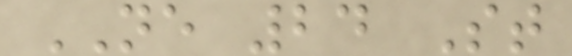NE 24 St
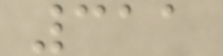311
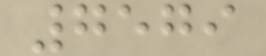7579
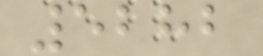5282
